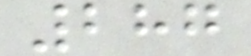287
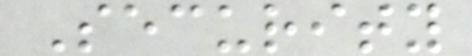Security
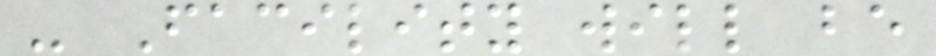- Facility will be
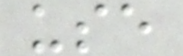use
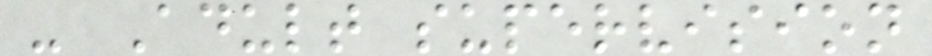- Adult supervision
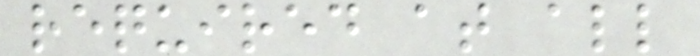required at all
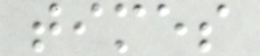times
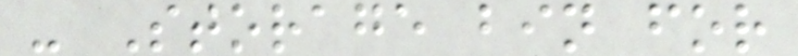- Storage bin for
